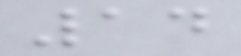14
